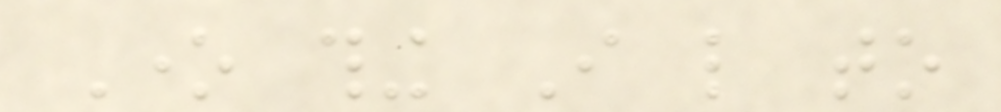One thing I like to
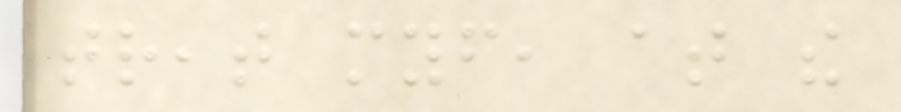treat myself, at the
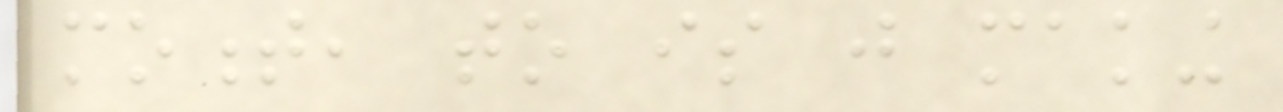moment, to is just making
